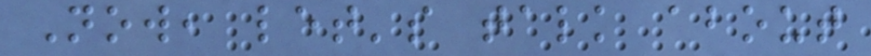Now, let's talk about
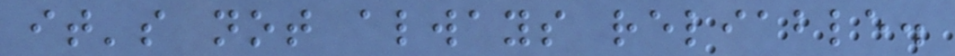it's not always reliable.
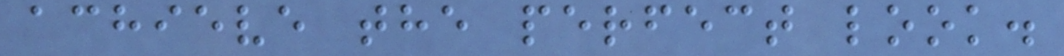achieve the perfect look.
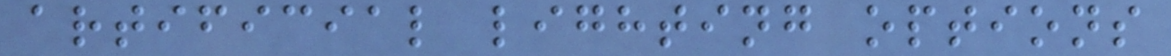artificial lighting options
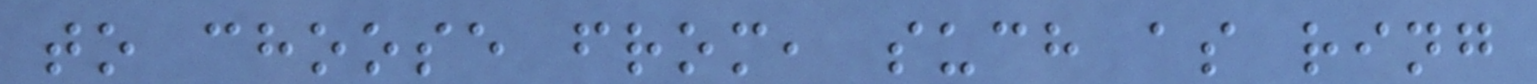to choose from, such as ring
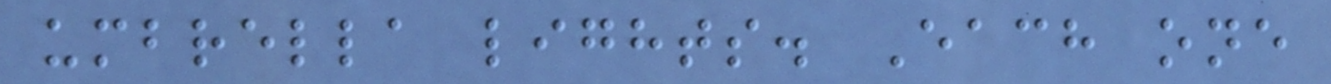umbrella lights. Each one
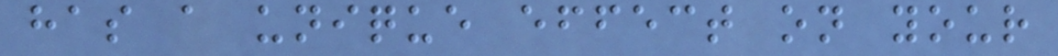has a unique effect on your
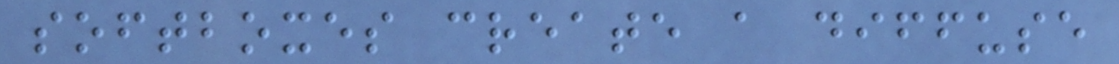softboxes create a diffuse
